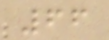66
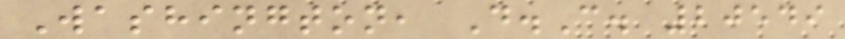Washington, D.C. 20549
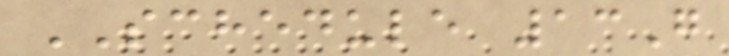SCHEDULE 13G
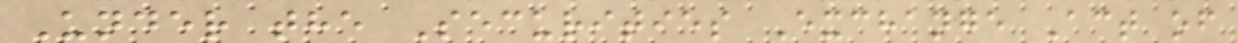Under the Securities Exchange Act of
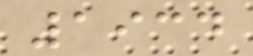1934
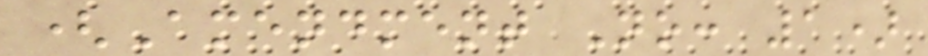(Amendment No: 1)
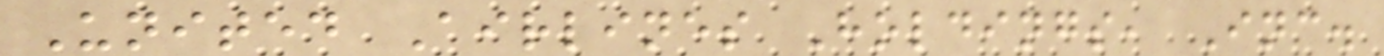United Airlines Holdings, Inc.
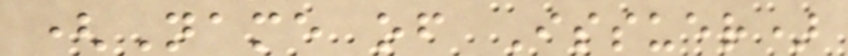(Name of Issuer)
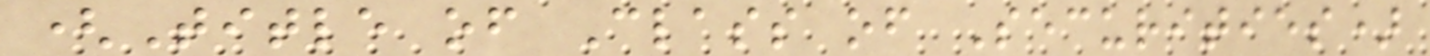(Title of Class of Securities)
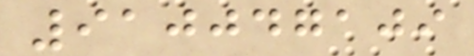910047109
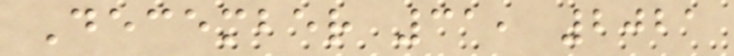December 31, 2021
